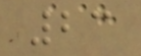23
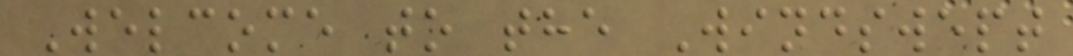Welcome to the Windswept
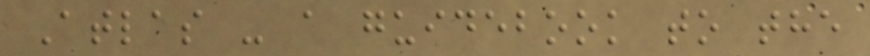Atlas - a guidebook to the
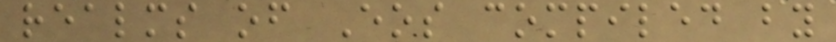realms of Eos compiled by
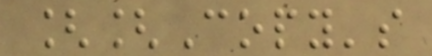[[Copy's
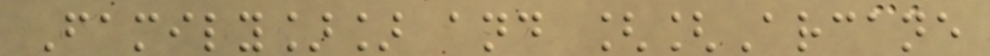Family]] and [[Arcane
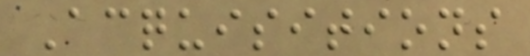Acquisitions
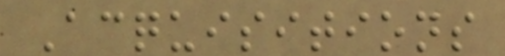Acquisitions
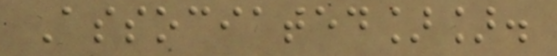Associated]].
